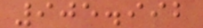905.992
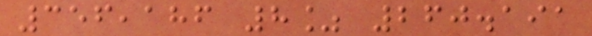356,186 8% 260.191
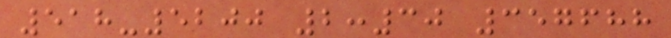518-5200 2:30 357688
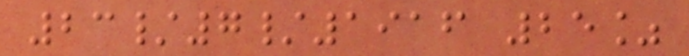23/7/1916 25%
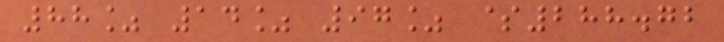88% 14% 97% $288.72
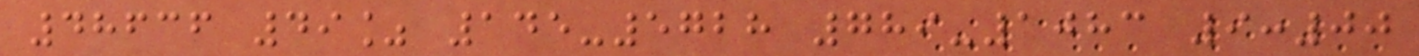48636 49% 145-5728 789-1083 9:00
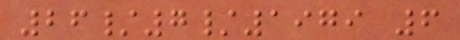26/7/1979 6
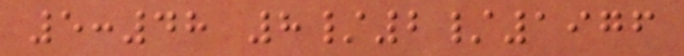5:48 8/2/1976
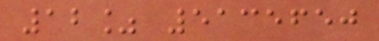12% 5135650
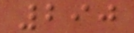290
